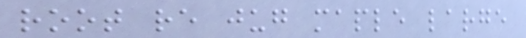root re jug maple large
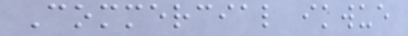Commercial ikwue
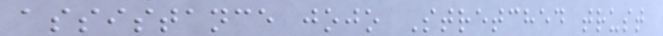assistance jojo Stretched trust
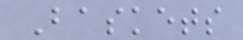Baskets
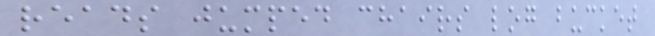reads jumped chairs log bucket
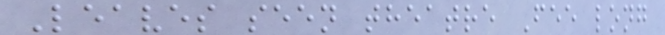Leaves seen theatre Fee long
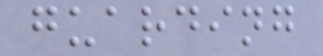guarding
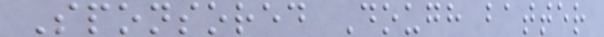Sponsored Dough batter
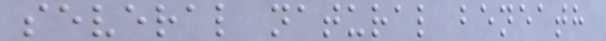several natural beneath
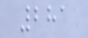281
